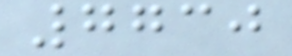7730
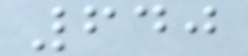640
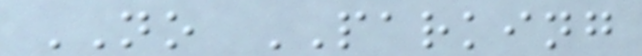NO PARKING
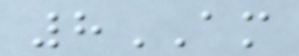8AM
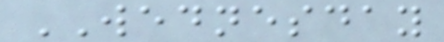WEDNESDAY
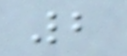2
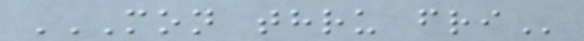MON THRU FRI
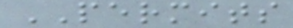PERMITS
